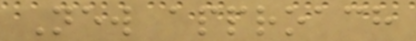New approach
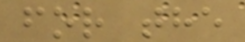for the
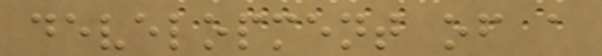development of a
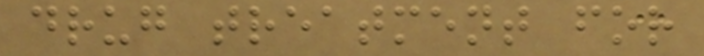drug treatment for
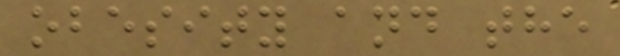obesity and the
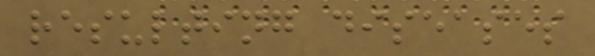resulting diseases
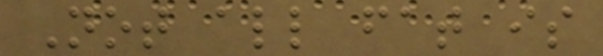Not all fat is
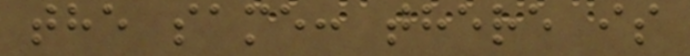the same: there is
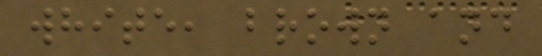white, brown and
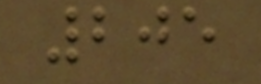205
